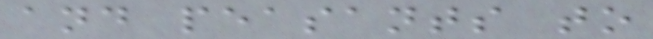and peasants to
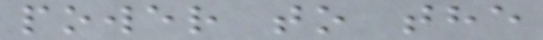power to the
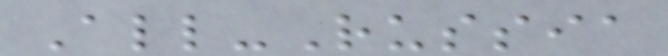All-Russia
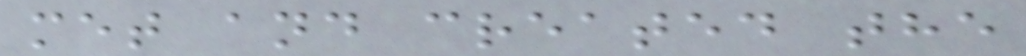met and created the
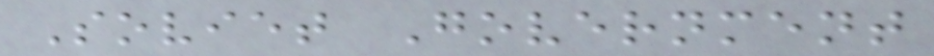Soviet Government
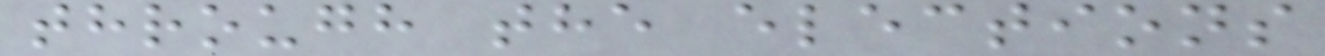through the elections
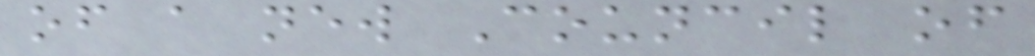of a new Council of
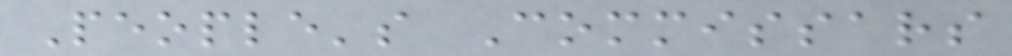People's Commissars
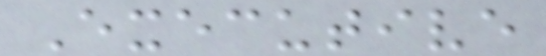Executive
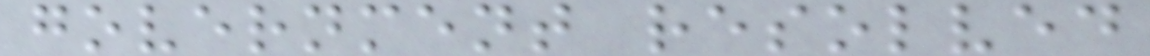government resolved
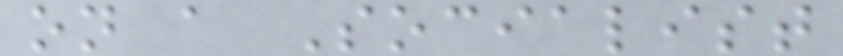on a Socialist
